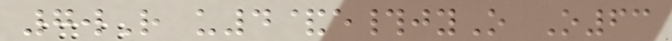7wR u4&e#jyO O63
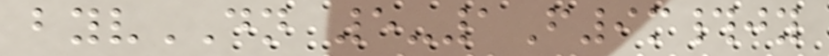byvDN 5-1F9m#jy
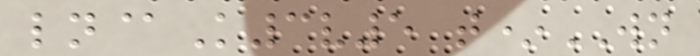ln@K3v5 t*WN
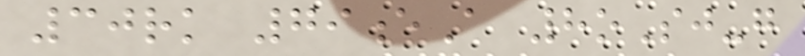30rk 79eA 8oSj-g
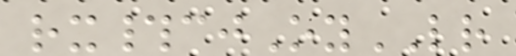rx#cjOyLR
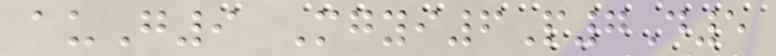auG9 Mgyi6P7D5
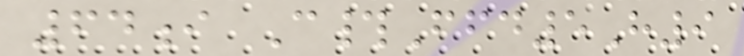64i C#Ffd5H9
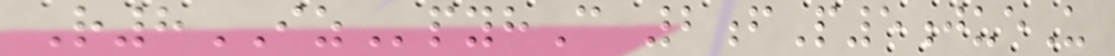R8IZpyhC 2fP5jueU
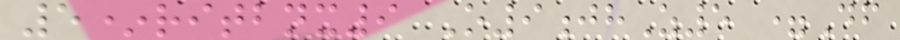5*ritbnx9 O9jhZ5 =Df
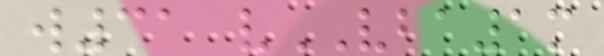w31 vVBA1m
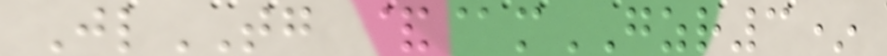JlTG &@mGZR3*
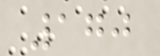170
